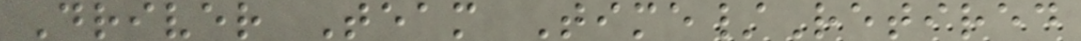Driver Team Time/Retired
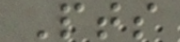Pts
